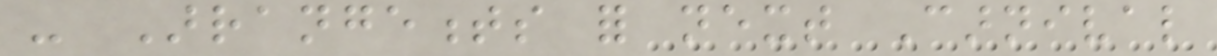- Arrangements for next Carnival
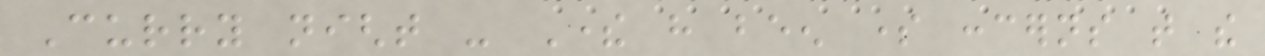Curry night - There have been some concerns that the
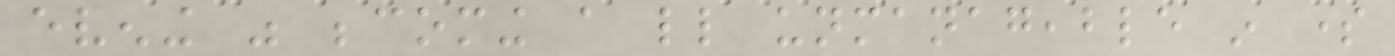evening was becoming a little unmanageable in some
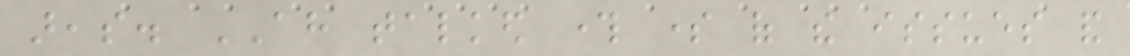areas. AH talked through some of the issues and
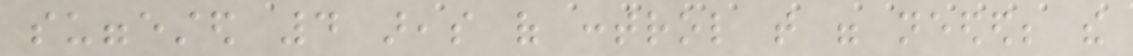suggested 4 areas of control that were needed; the
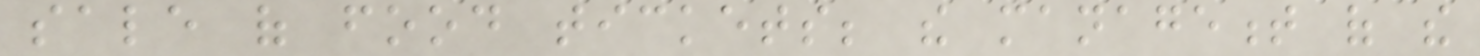sale of food tickets; the management of the
